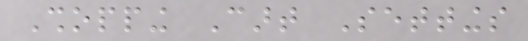Shopping Cart Settings
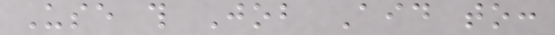Use this Job Aid to:
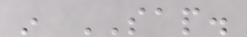in SAP.
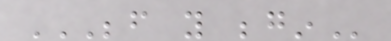BEFORE YOU BEGIN
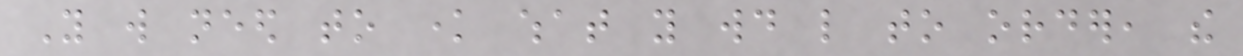You will need to know what you would like to order, the
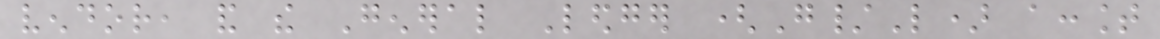vendor, and the General Ledger (G/L) account
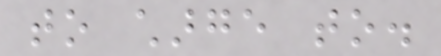to charge to.
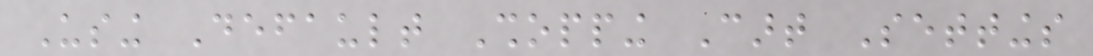Using Default Shopping Cart Settings
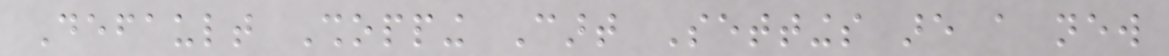Default Shopping Cart Settings are a new
